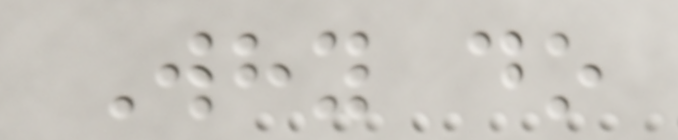Why do
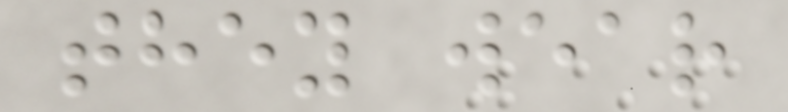they wear
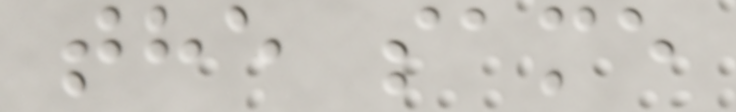the same
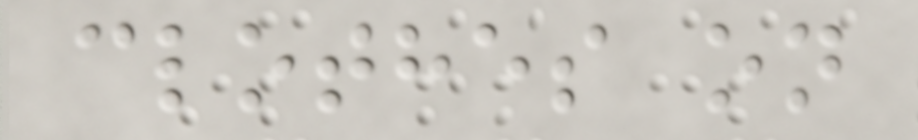clothes on
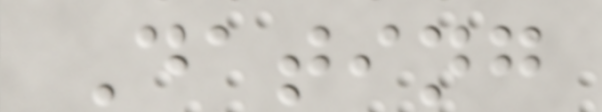Dating
